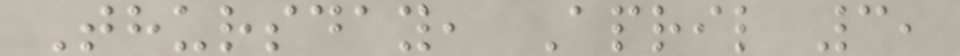Thursday, April 3,
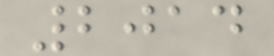2014
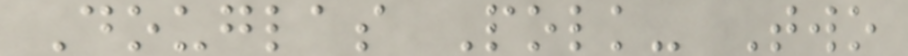Douglas Polk- Two
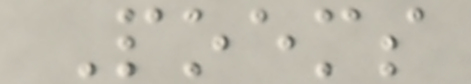Poems
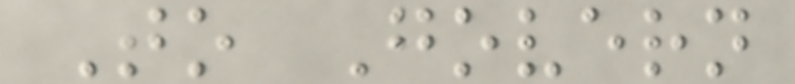To Govern
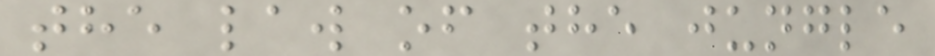the law of the jungle
